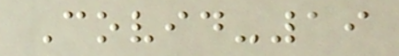Covid-19
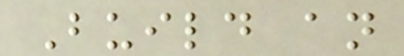Build an
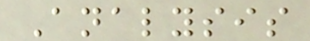Analysis
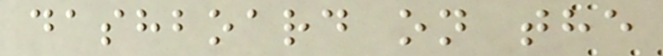dashboard on the
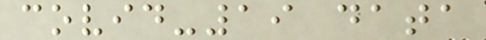covid-19 data
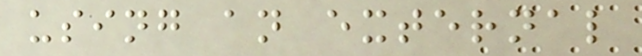using an external
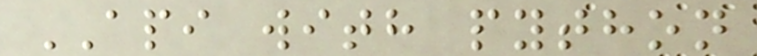API with python
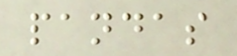pandas
